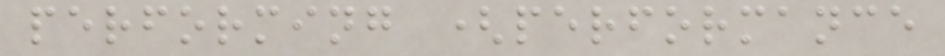performing (performance
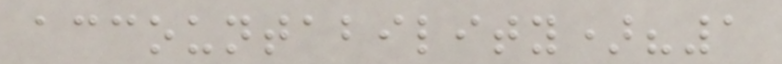accountability)?1
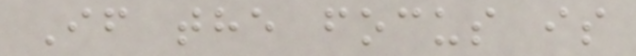If the focus is
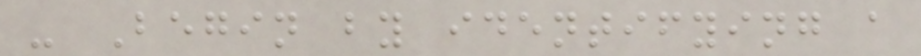- Begin by identifying a
